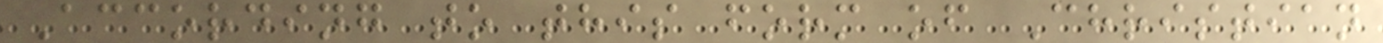According to this form of Christian
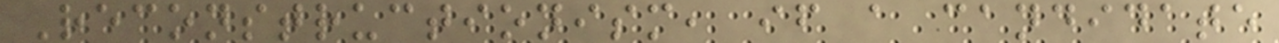Reconstructionism, if a candidate
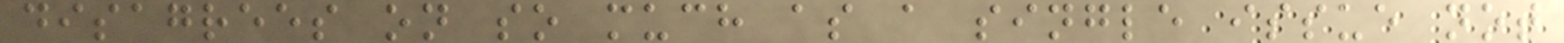disagrees on so much as a single issue not
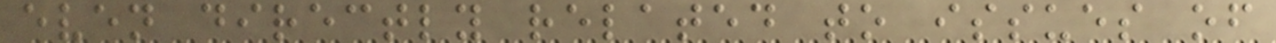even directly related to issues of
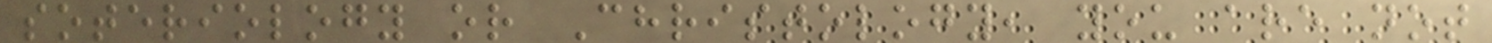soteriology or Christology, you are not
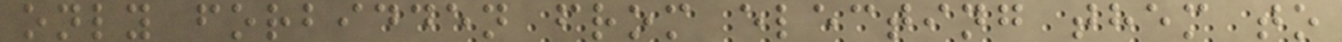only forbidden from electing them to
